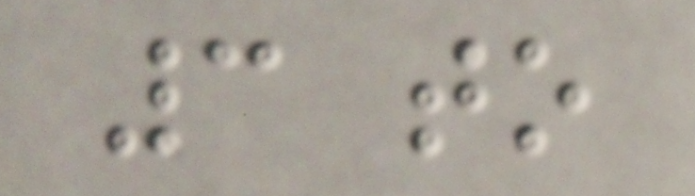3 to
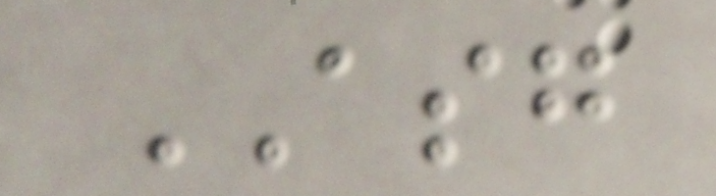ASG
